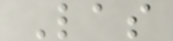Las
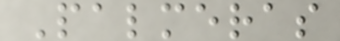Palmeras
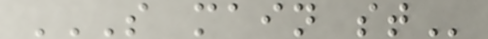S MAIN ST
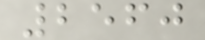2560
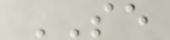SE
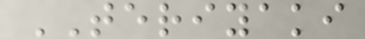TERIYAKI
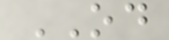OD
